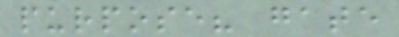purpose? gate
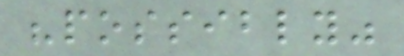"possibly"
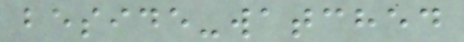beside-watched
